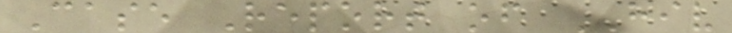Case Report of HIV
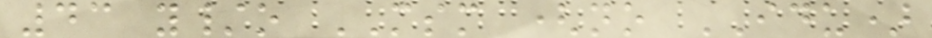43 y/o MSM (no IDU)
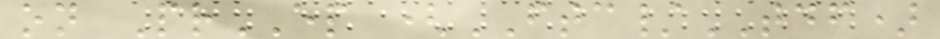on PrEP (FTC/TDF)
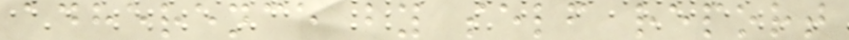adherence by self report
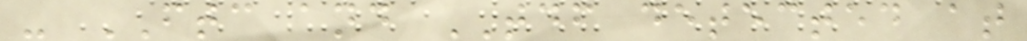- FTC and TDF detected at
